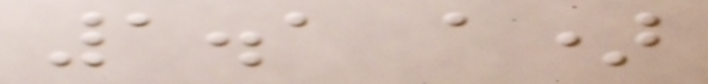1.1 a)
